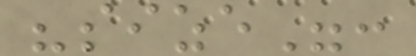"size":
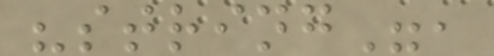"string",
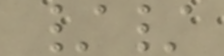//
